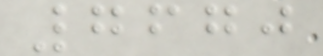7670
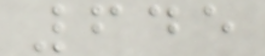645
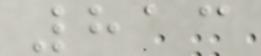813
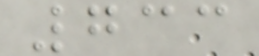733
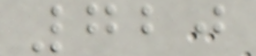720
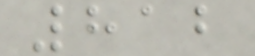812
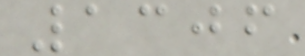1306
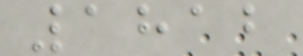1812
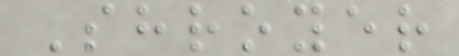Shroyer
